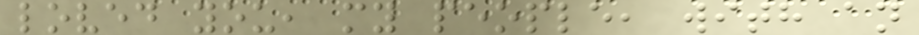loved you, my people, with an
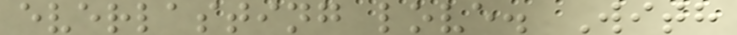everlasting love. With
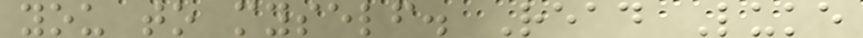you to myself. Read Luke
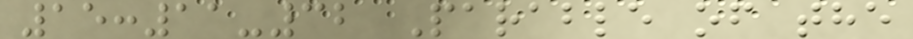15:11-32 Parable of the
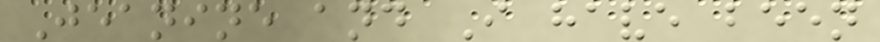Jeanine and I have been
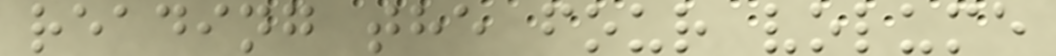reading the four volume
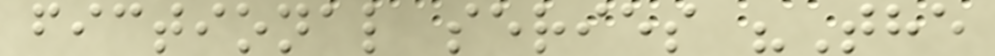fictional series "The
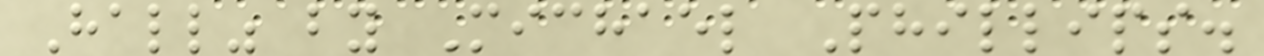Hall" by Michael Phillips.
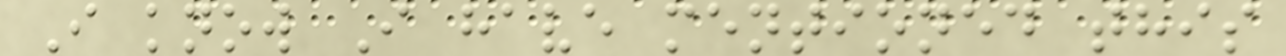I know I have mentioned this
